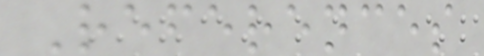References
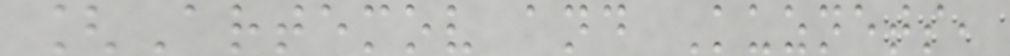[Artemov and Kuznets,
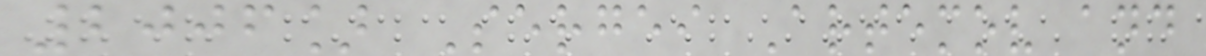2006] Sergei Artemov and
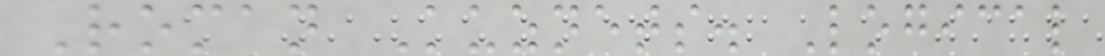Roman Kuznets. Logical
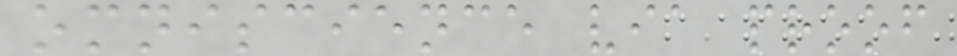omniscience via proof
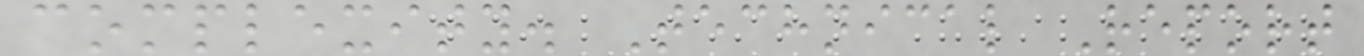complexity. Technical Report
